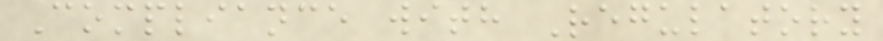Compliance with Regulatory
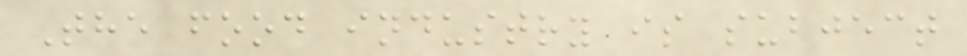The food industry is subject
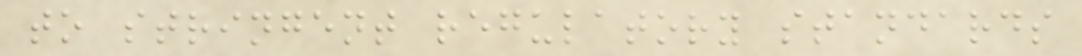to stringent regulatory standards
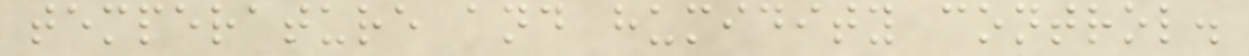temperature and humidity control.
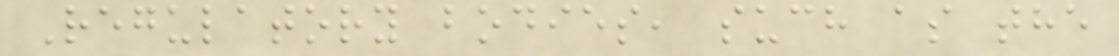Regulatory bodies, such as the
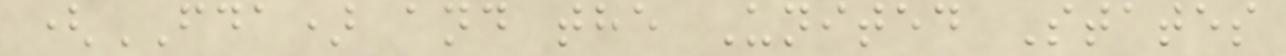(FDA) and the United States
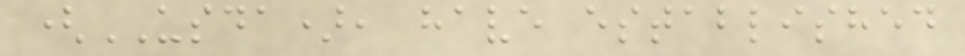(USDA), have established
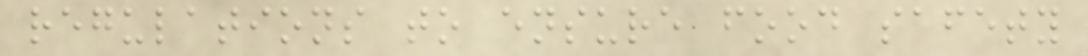regulations to ensure food safety
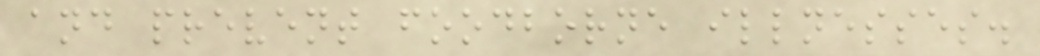and prevent foodborne illnesses.
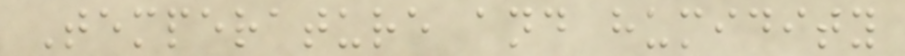Temperature and humidity
